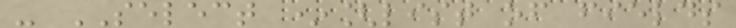- SELECT *[list of fields
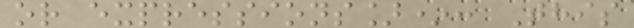or expressions]*: This
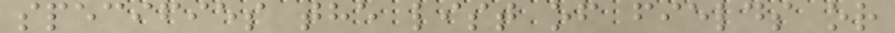specifies the list of fields or
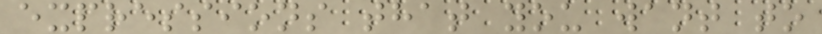expressions that you want to
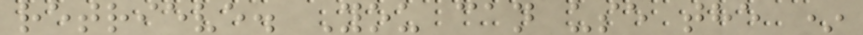retrieve. You can use the *
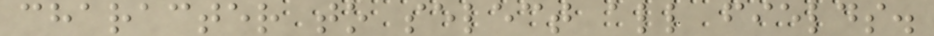character to select all fields.
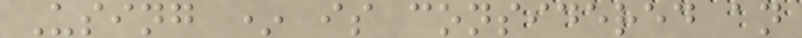Using * is considered an
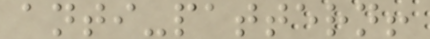anti-pattern!
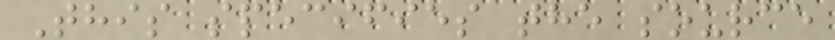This specifies the source
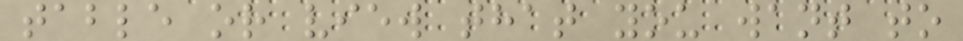table or view that you want to
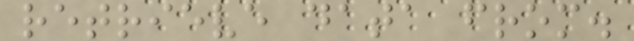retrieve data from.
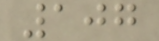107
